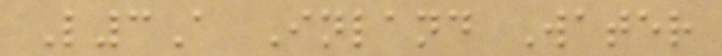L3A Inland Water
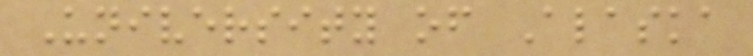University of Alaska
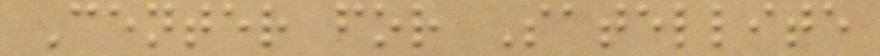Center for Satellite
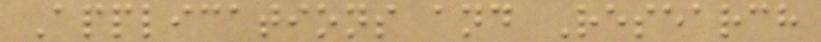Applications and Research
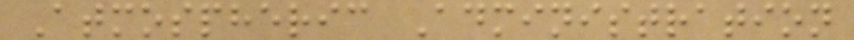Atmospheric Administration
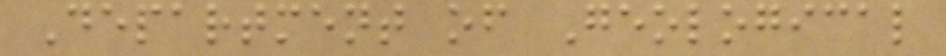Department of Geological
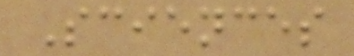Sciences
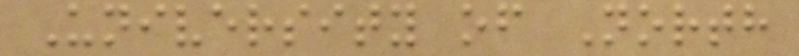University of North
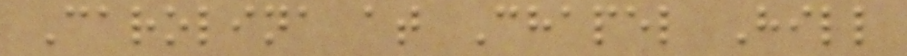Carolina at Chapel Hill
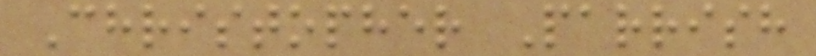Christopher Parrish
